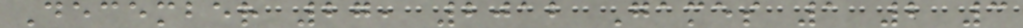December 27, 2012 Games 1 2 3
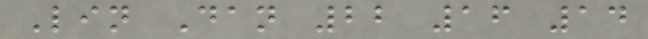Lin Dan 22 16 14
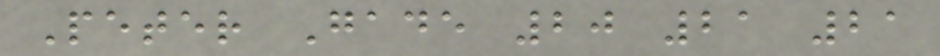Peter Gade 20 21 21
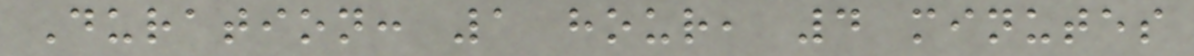Duration: 1 hour, 4 minutes
